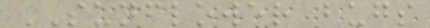SUNFLOWER bugs
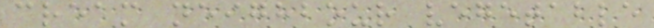cream neighbour vegetable
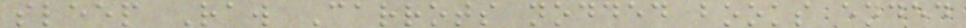sleep Raw Carrots nodded books ended
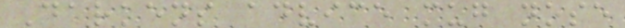Darkens advice mug nose
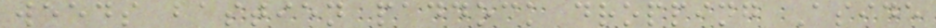weeds bastien paddock dropping Aside
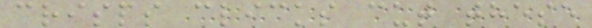crisps clicks cut these
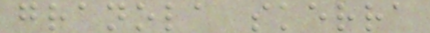granola skerra
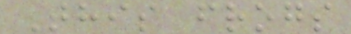This frogs
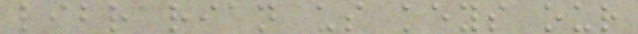librarian us keys our
